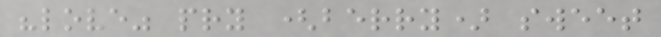"love" pry (berry) sweet
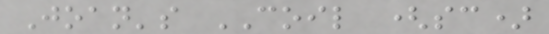Joan's COIL (sc)
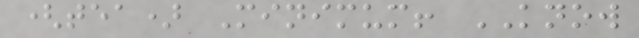(tea) Minimum! KNOW
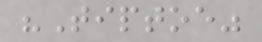"Tiptoe"
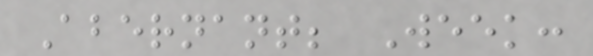Abernant; Week:
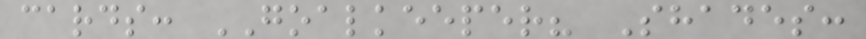cards: GOALKEEPER? Shades:
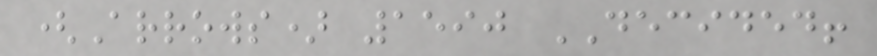(Arrows) 1590 DECIDED!
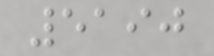5190
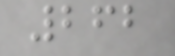262
